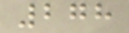278
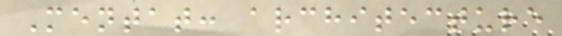Mentat: architecture
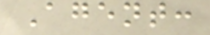Agent:
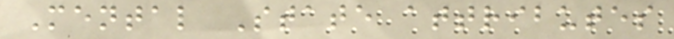Mental State attributes
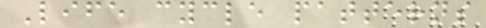Life cycle patterns
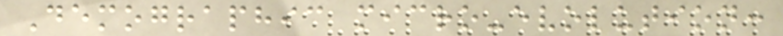Demographic micro-evolution:
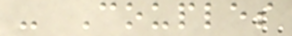- Couples
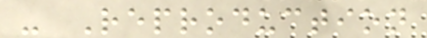- Reproduction
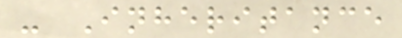- Inheritance
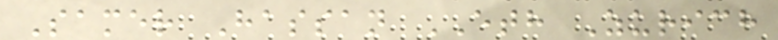Samer Hassan ETH Zurich
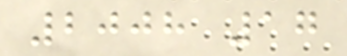2008 17
